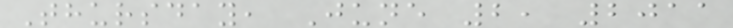Thursday, June 2, 2011
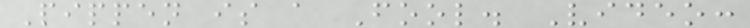Pippen is a Fool. Video:
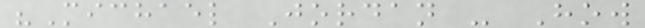"Michael Jordan - How
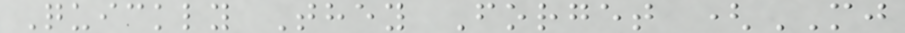Quickly They Forget (MJ
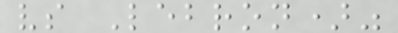vs Lebron)"
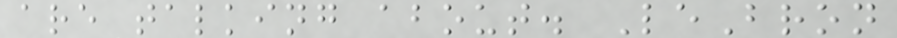are talking about. LeBron
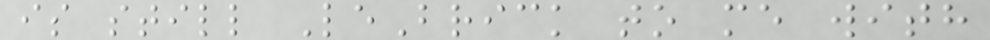is still LeBrick to me with
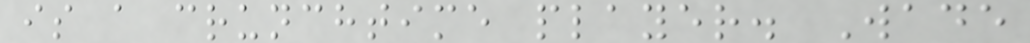is a crunchtime player. Wade
